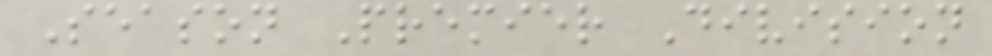Season Premier Division
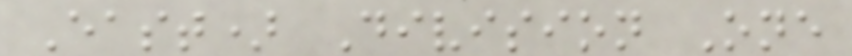East) Division One
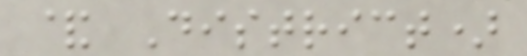& District)
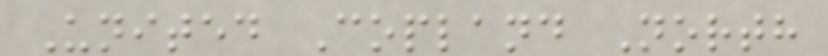United Copland North
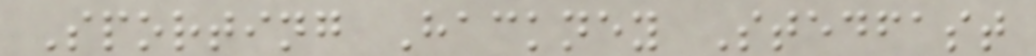Sporting Hackney Stedfast
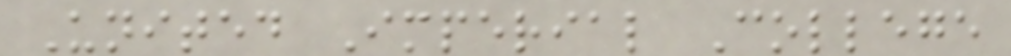United Imperial College
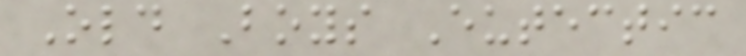Old Boys Eutectic
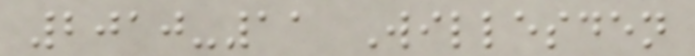2010-11 Willesden
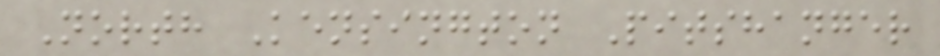North Kensington Pitshanger
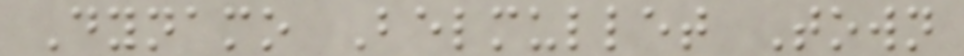Dynamo Belmullet Town
